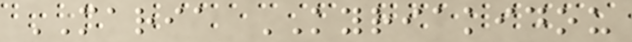MARIA KYRIAKIDOU
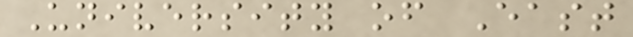University of East
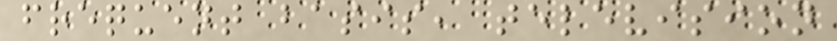frequent basis, television
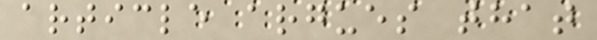article argues that
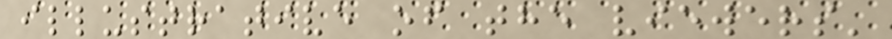illustrative of the viewers'
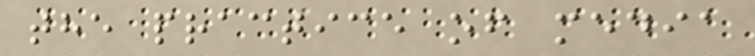the practice of media
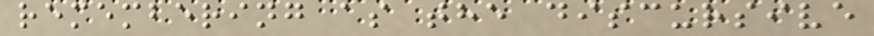remembering as the discursive
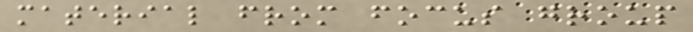material from focus group
